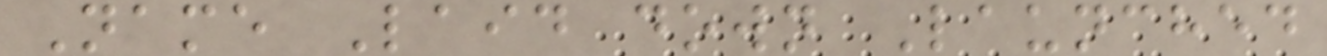Name Laid down Launched
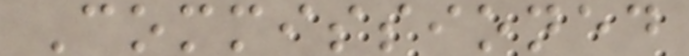Commissioned
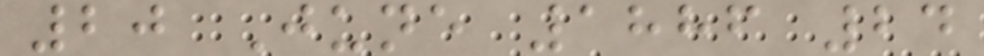20 June 1886 24
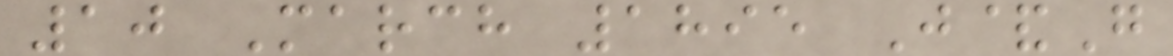10 March 1895 J&G
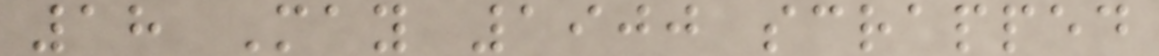18 May 1900 scrapped
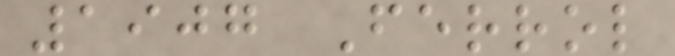1907 Ferrol
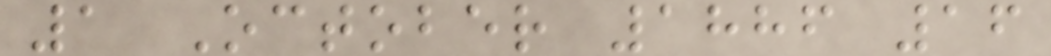1 October 1886 16
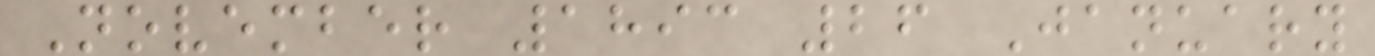November 1893 26 January
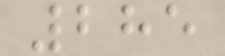285
